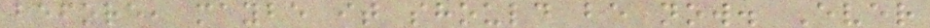before, maybe it should be now. Ever
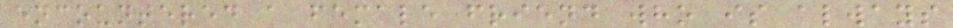encountered a female friend who is always
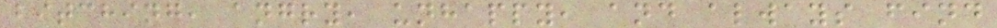bitching, angry, unhappy, and always find
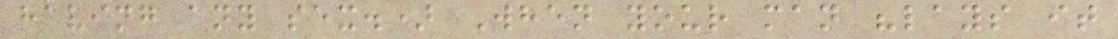having any sex.) When your man "lays it
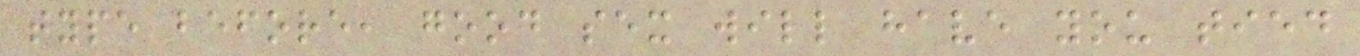type before, good sex will have you tied
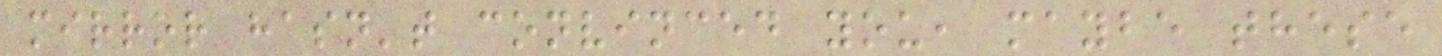mirror hasn't convinced you, maybe these
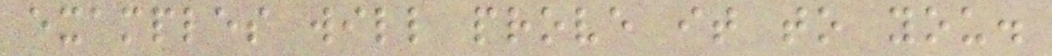examples will prove it to you.
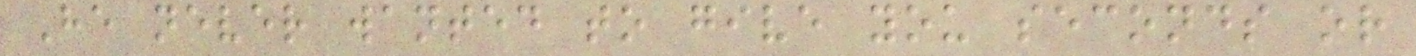He never wanted to give you seconds or
